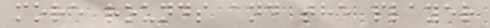more rounds and the player
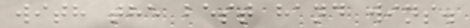with the best hand wins.
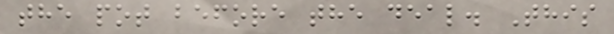the pot before the deal. This
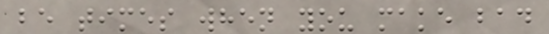be times when you make bad
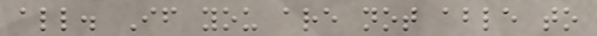all. If you are not able to
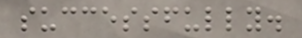successfully.
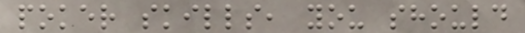poker skills, you should
